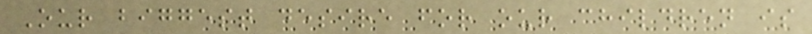Our biggest desire for our children is
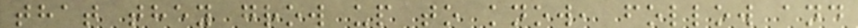that they grow up to know, follow and
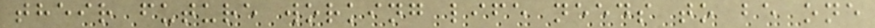their future working life needs to be one
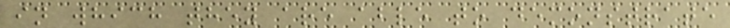in which they are able to demonstrate
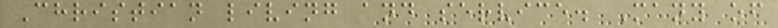Christian living and service. Many of
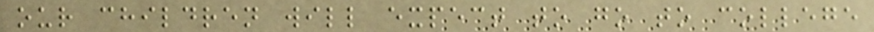our children will expect to go to college
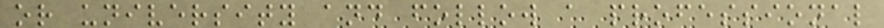or university and follow a professional
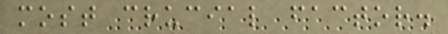most crucial factor.
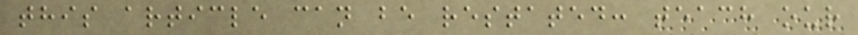this article can be restated: teach our
